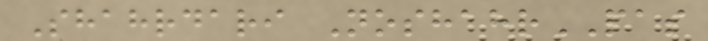Shahrdari NoshahrPAS
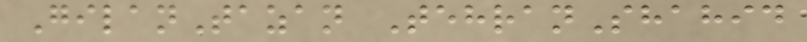GilanTazan TehranShahid
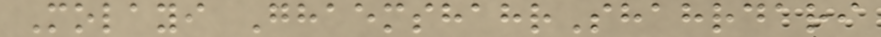Molayi GhaemshahrShahrdari
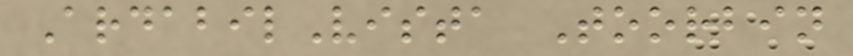ArdabilVista Toorbin
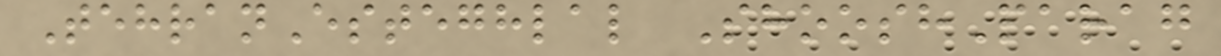TehranEsteghlal ShooshParag
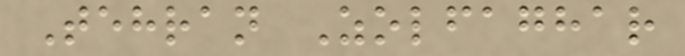Tehran Zolfaghar
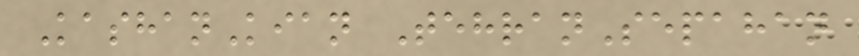KashanKian TehranSepahan
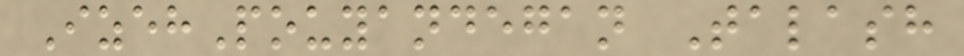IzehPouyandegan Talash
